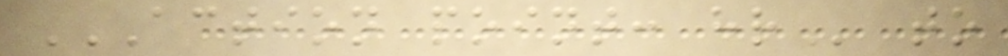ACTION POINT: HR to
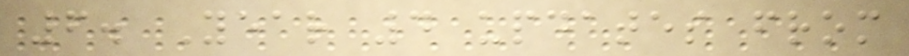6. Year 4 updates from
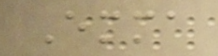Emma
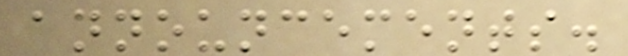announcements.
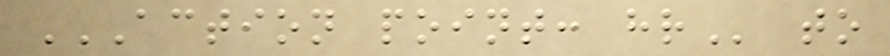ACTION POINT: HR to
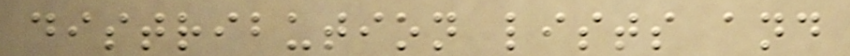distribution lists and
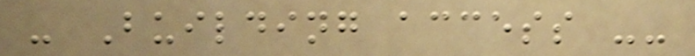- Building access --
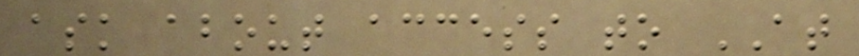ask about access to AT
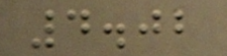4.02
